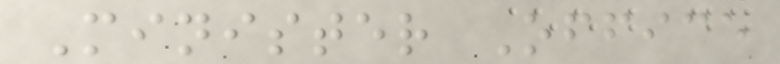Minister Office
